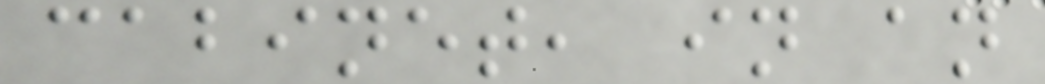cabinet, in an
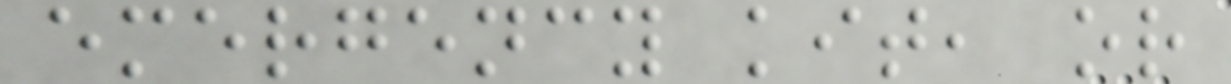emergency kit, or
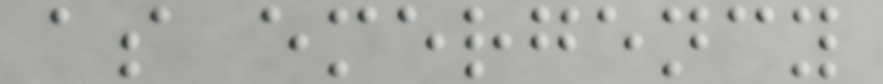as emergency
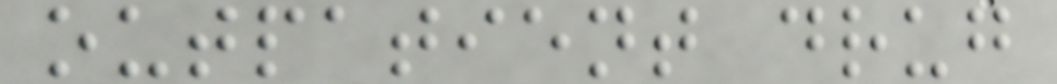outpatient drug
